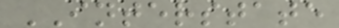INTERSTATE
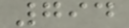794
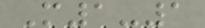M1-1
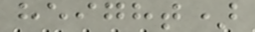height)
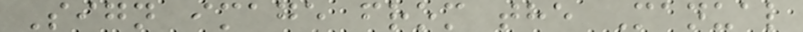Sign image from the Manual
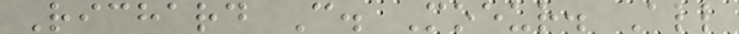Richard C. Moeur. All
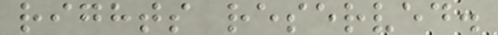rights reserved.
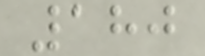180
